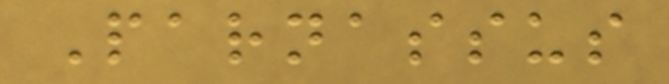Parnassus
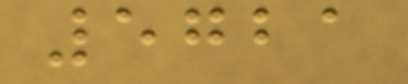5721
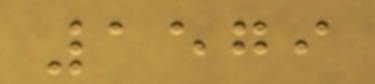1579
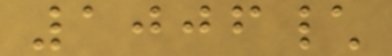1006\
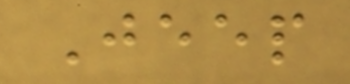Jeep
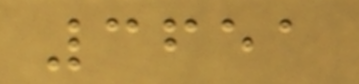3651
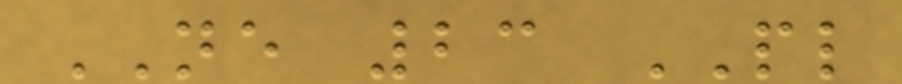NE 23 PL
